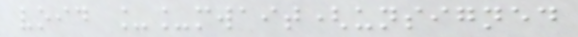void __mwait(unsigned
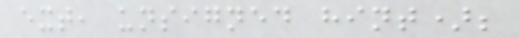ext, unsigned hint);
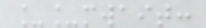__mwait:
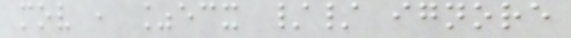mov , %ecx // ignore
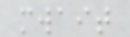mwait
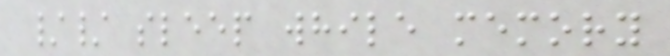// sleep while memory
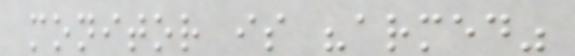monitor is "armed"
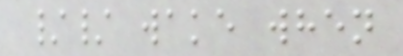// wake when
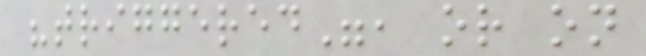"triggered", or on
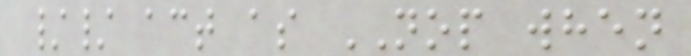// act as NOP when
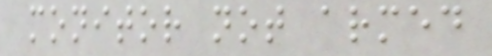monitor not armed
